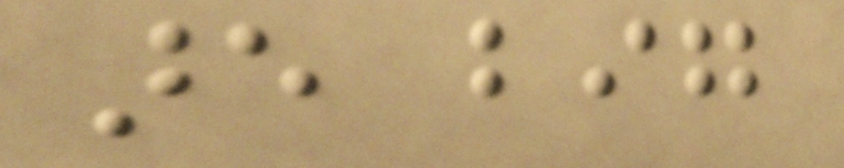are big
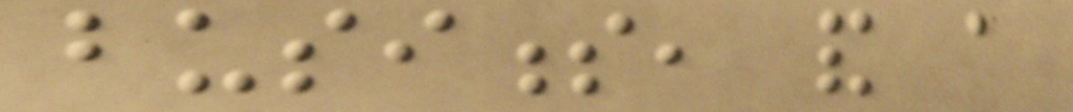business, and a
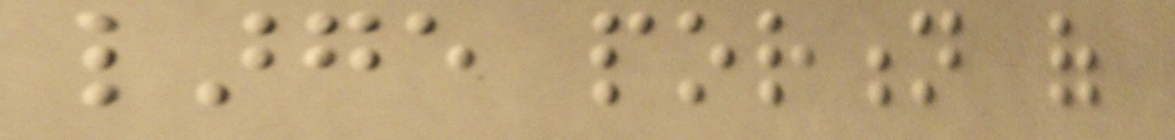large portion of
